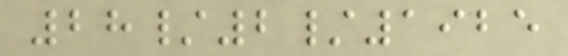28/2/1925
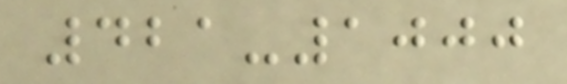421-1000
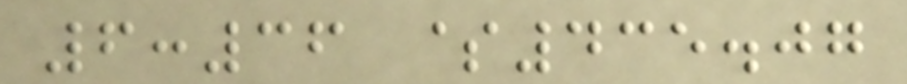6:36 $435.07
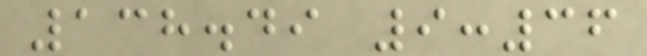138.49 9:36
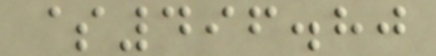$496.80
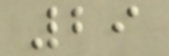29
